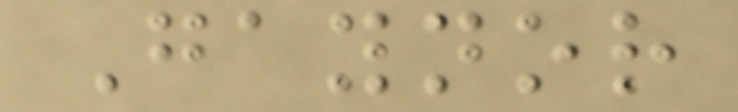Gaynor
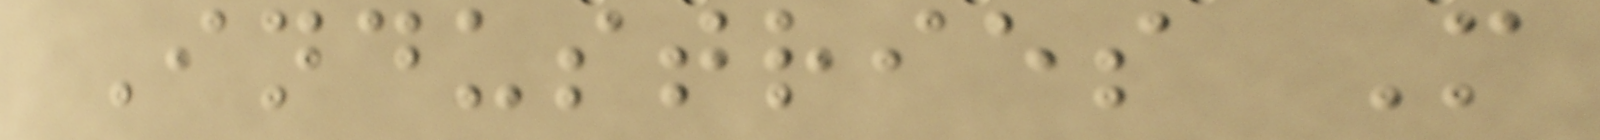Industries M
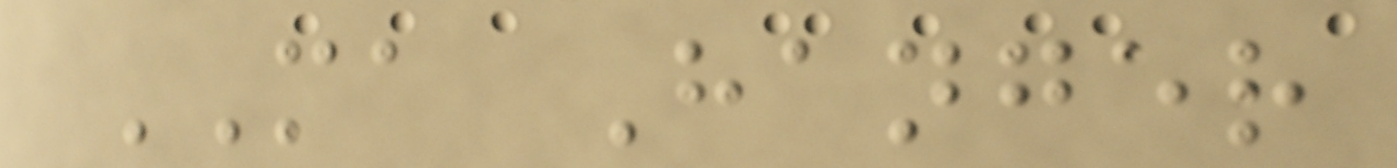MA Hanger
